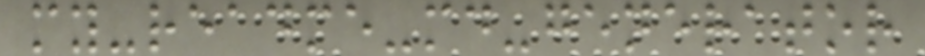my-readme-md-generator
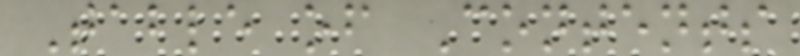Table of Contents
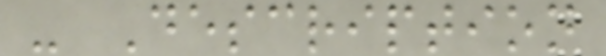- Description
